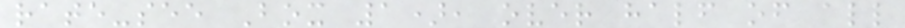rate-see Box 1), over half of all
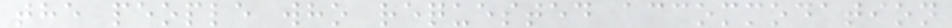the people who requested accommodation
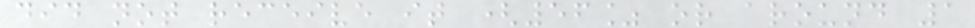did not receive it (56% or around 1
